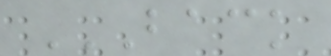BACK
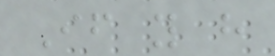If you have
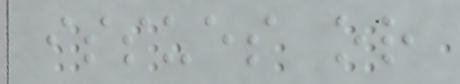issues or
